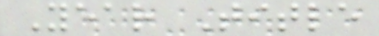Year Title
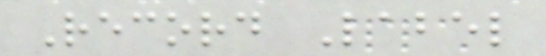Record Label
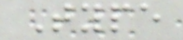Type
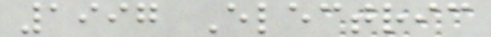1997 Electric
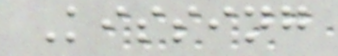Kissing
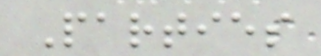Parties
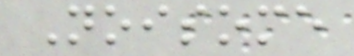Noisome
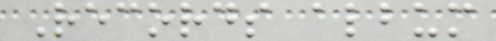Records album
